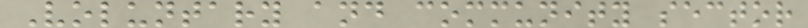Voluntary and community sector
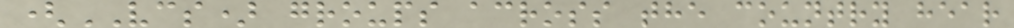(VCS) groups across the country hear
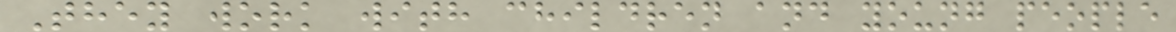They work with children and young people
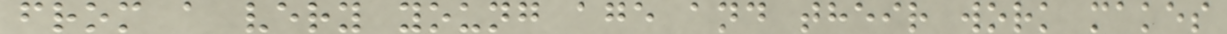from a very young age and their work makes
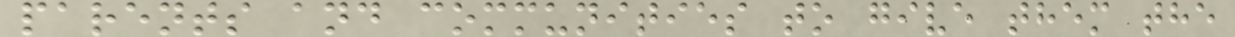parents and communities to give them the
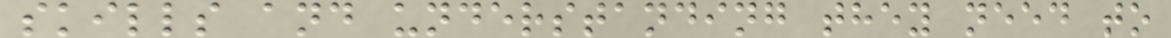skills and understanding they need to
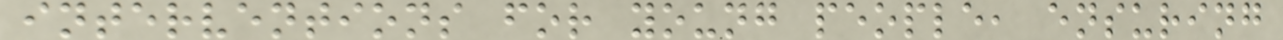interventions for young people, ensuring
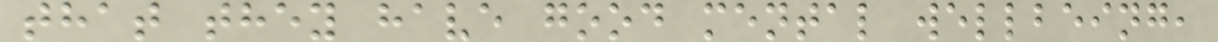that they have good mental wellbeing,
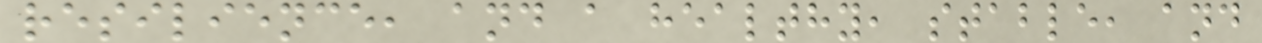resilience, and a healthy, stable, and
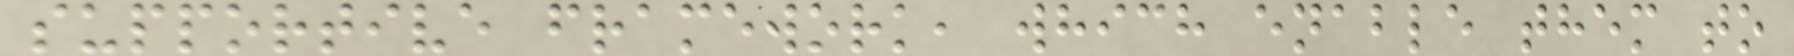supportive framework, which enable them to
